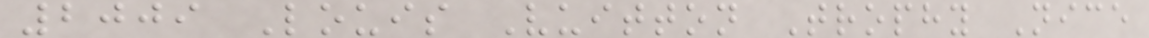2009 Louis Vuitton Trophy Nice
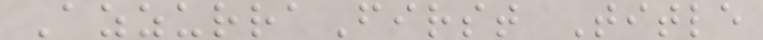AzzurraFirst Title
